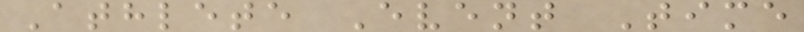Athlete Event Time
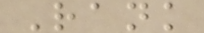Rank
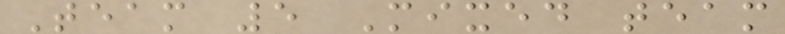Team 5 Mixed team
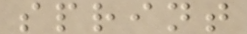sprint
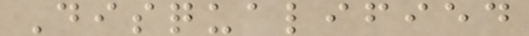Disqualified
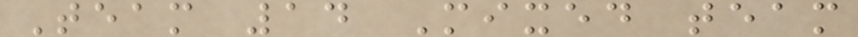Team 14 Mixed team
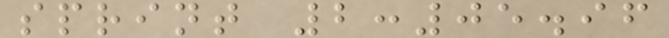sprint 2:05.96
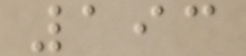193
